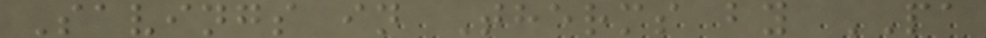Savings in Therms by PA
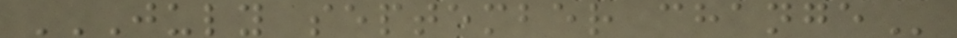JULY SEPTEMBER CHANGE
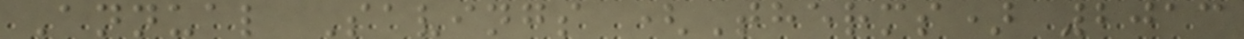Annual Savings (Therms) 2013
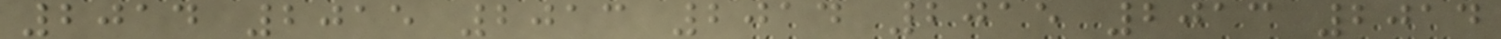2014 2015 2013 2014 2015 2013 2014
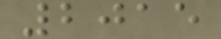2015
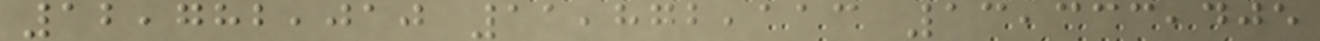12,782,010 11,872,113 13,333,405
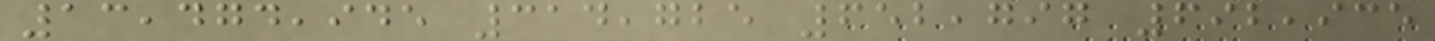13,474,945 314,725 652,797 692,935
